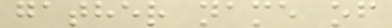gather name of
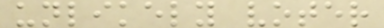unlikely voter
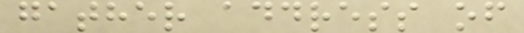gather address of
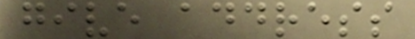give address
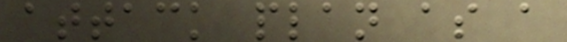attack plan as a
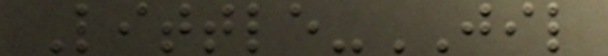Little-JIL
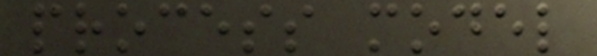process model
